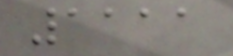1111
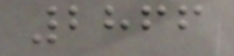2866
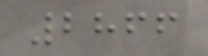2866
